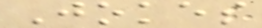Jokes
